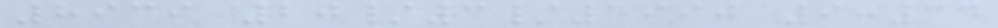8939 20/3/1990 9:34
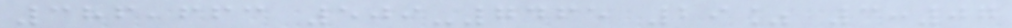386,663 509-7465 29% 3:07
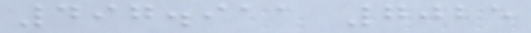497.911 7025
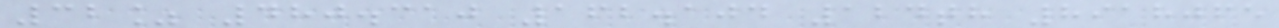32% 480.310 162.104 124th 8918065
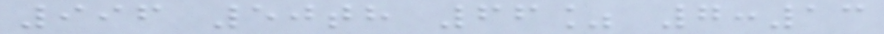996 50th 66% 7:13
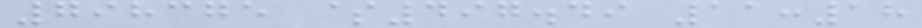798375 $497.49 11:18
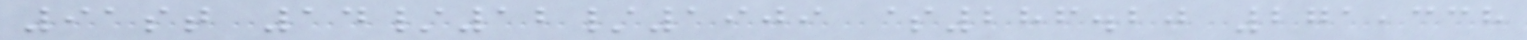91st 14/12/1909 $286.20 271,338
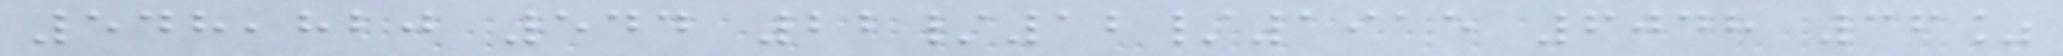548,820 544 22/12/1915 6048 36%
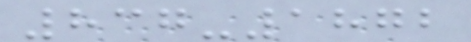837-1872
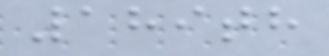189th
